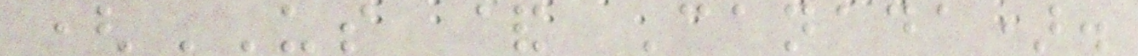(US & Canada).
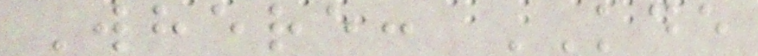Where: KDE
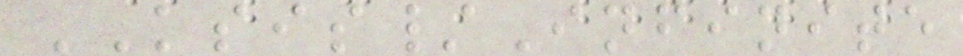KSIS/Infinite
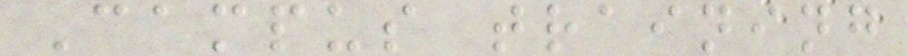Campus training
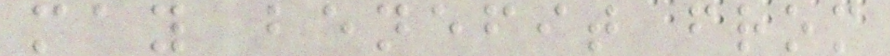may benefit from
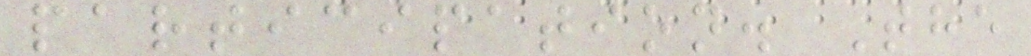participation. The
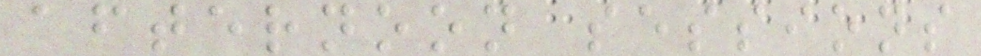afternoon sessions
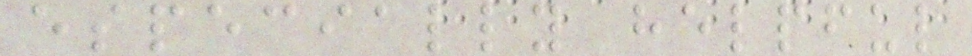especially helpful
